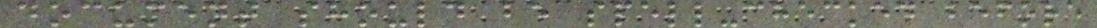document should be spell-checked before
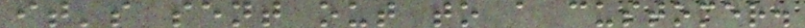it's sent out to a customer.
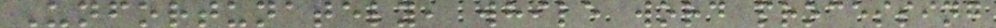Unfortunately, while word processing
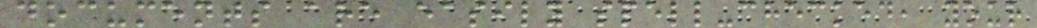documents are easily spell-checked, your
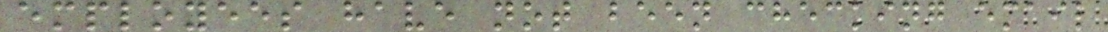employees have not been checking email
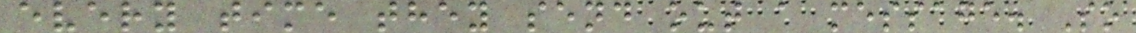every time they send out a message. So
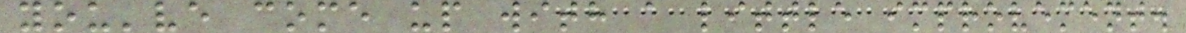you've come up with a little improvement.
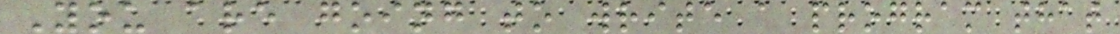You are going to write a program that
